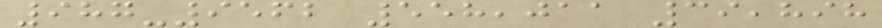987-9562 558,011 39,898
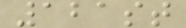121st
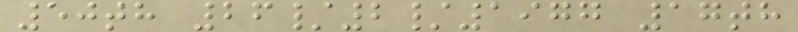50th 26/2/1977 17th
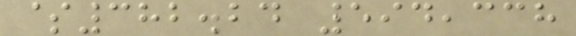$382.24 594,338
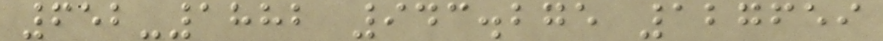652-1882 943.275 127659
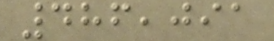486,091
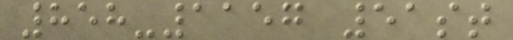858-1157 51st
